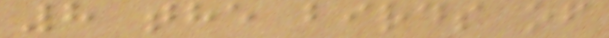8 the birds of
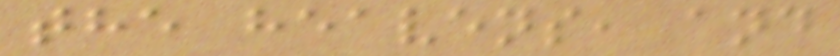the heavens, and
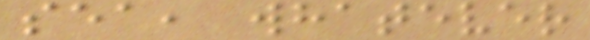sea, whatever
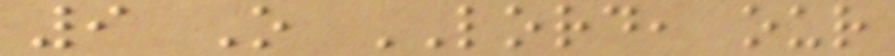9 O LORD, our
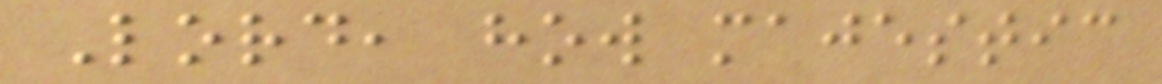Lord, how majestic
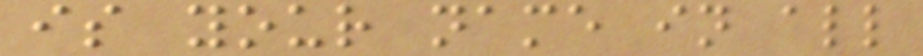is your name in all
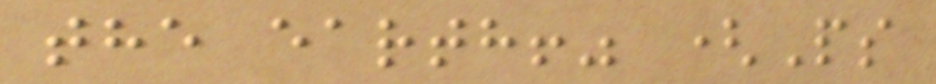the earth!" (Ps
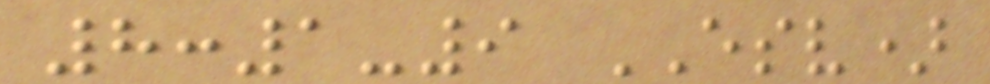8:1-9 ESV)
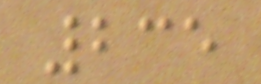235
